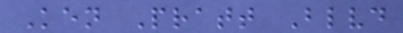Ken Pratt Blvd
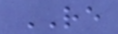RE
